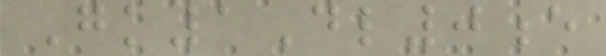Gk1Dl0e
